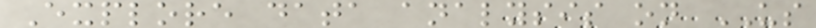Explore data analysis on US
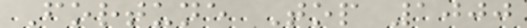Fortune Top 1000
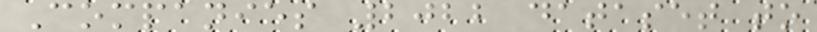Companies 2022 dataset to
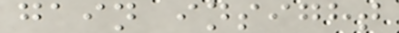gain insight
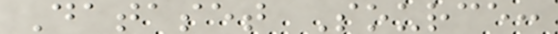Dataset Source:
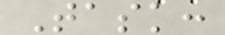Task:
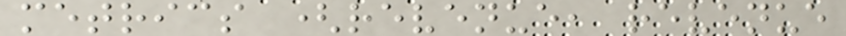metrics (revenue, revenue
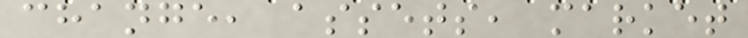change, assets, market
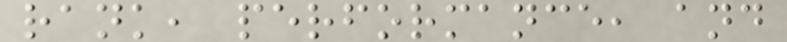rank, performance, and
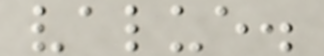value.
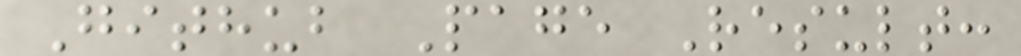Github Page Result:
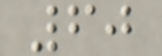60
